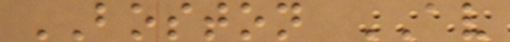BOSTON AV
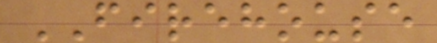FIREHOUSE
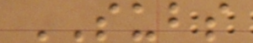SUBS
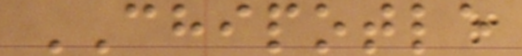CHIPOTLE
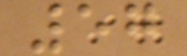57
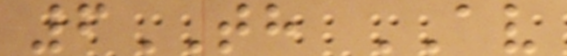6TH AV
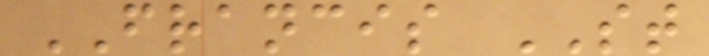FRANCIS ST
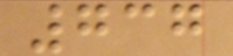737
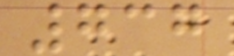737
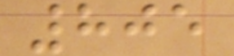805
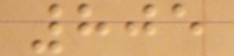805
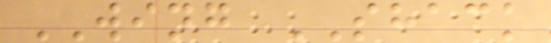WING SHACK
